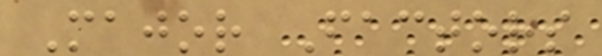Major Factors
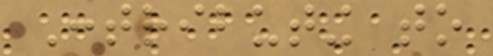Contributing to
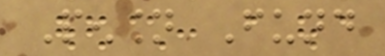Pension Fund
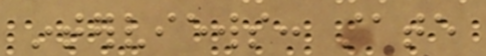interviews: state
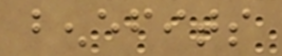benefits
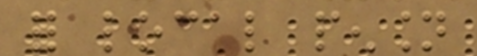for local pension
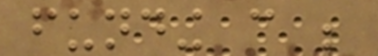funding can be
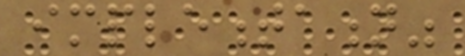implementation"
